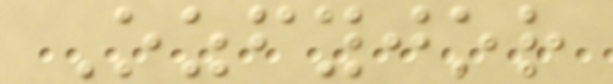Ozfyjor
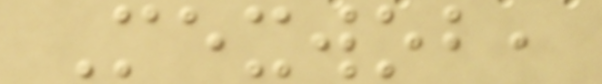Mexwob,
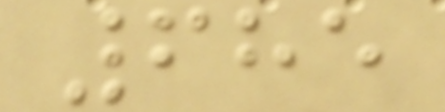685
